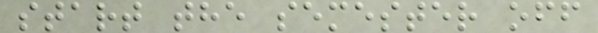start the semester off
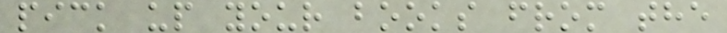pick up your books from the
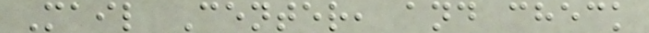Mail Center, and check
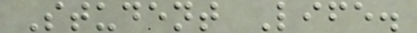Student Life.
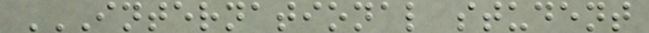INTERNATIONAL STUDENT
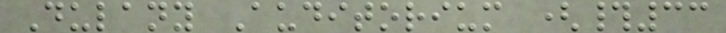Dulany Auditorium (#33
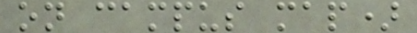on campus map)
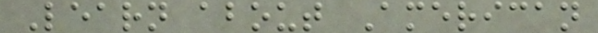Learn about American
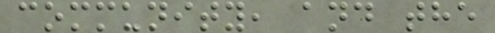community, and the
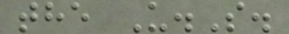the U.S.
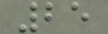25
